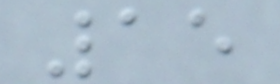15
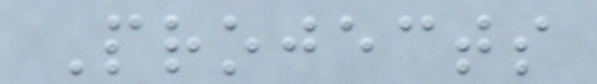Projects
